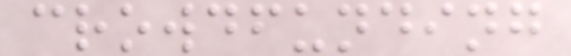crowdfunding
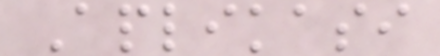Aplikasi
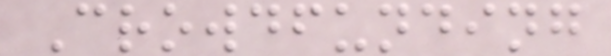Crowdfunding
